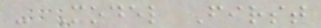- Model First
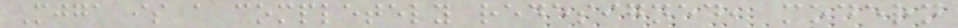Mjga is a completely redesigned, modern
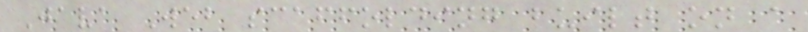Java Web scaffolding built on a
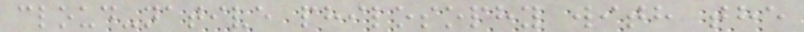cloud-native philosophy with the
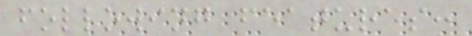following features:
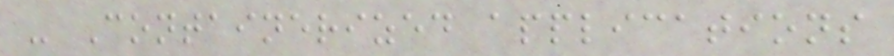- Containerized applications
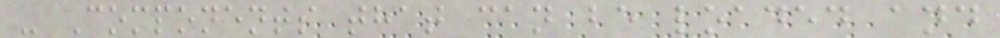- Components that can be loaded and
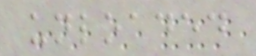unloaded
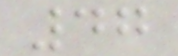47
